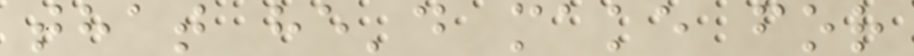that he'd make for
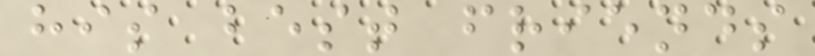his best friends
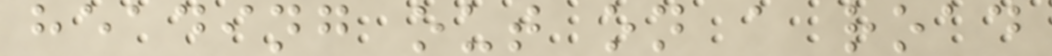heading out on a road
